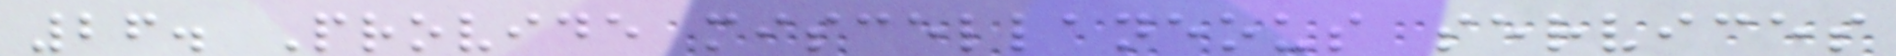26. Provide miscellaneous services
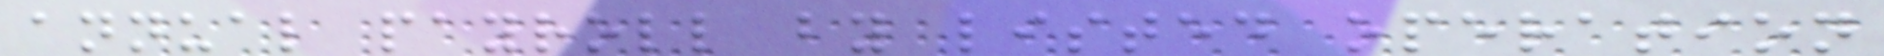annual payroll by listed operation
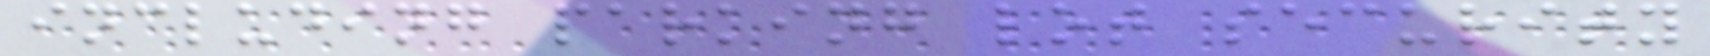including parking lot security
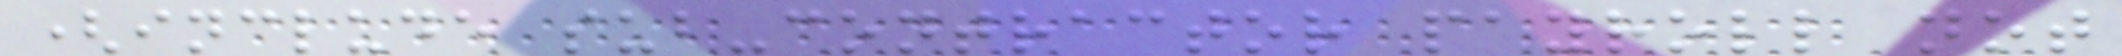(include sub-contractor payroll not
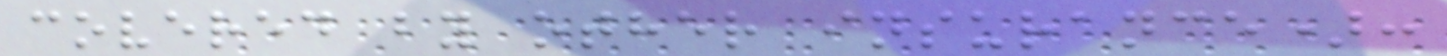covered by other insurance):
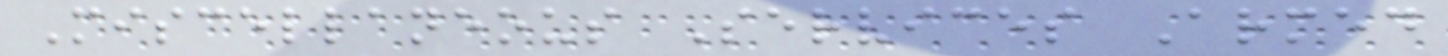Miscellaneous Services Armed
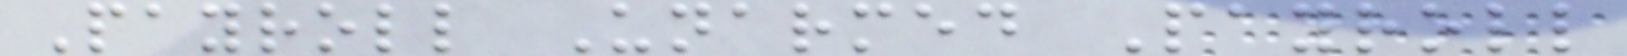Payroll Unarmed Payroll
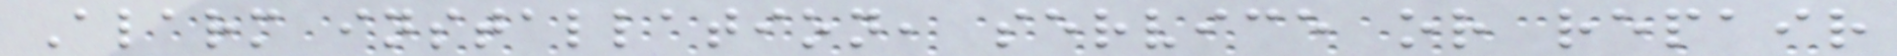Alarm installation, service or repair
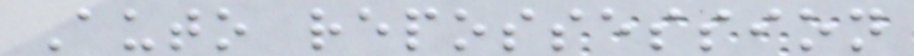Auto repossession
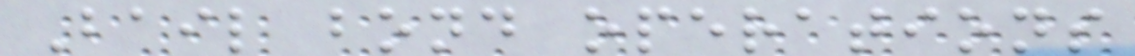Bail bond operations
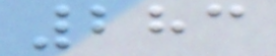283
